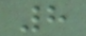8
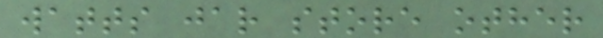watts jar store other
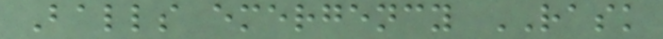Balls emergency RASK
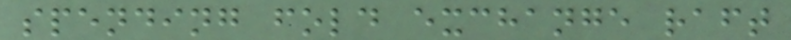spending fold exchange raft
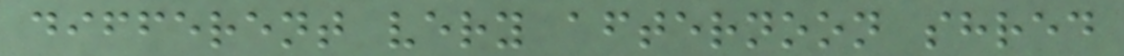different very afternoon shred
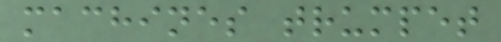machines trumpet
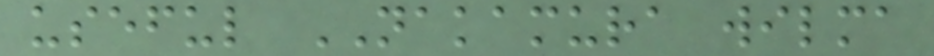useful NAKAMURA wilma
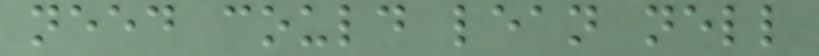need could lean nell
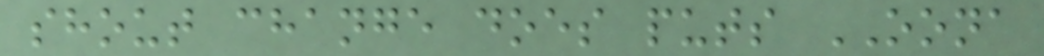shout change does puts OONA
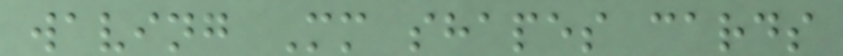waving Mm shapes cards
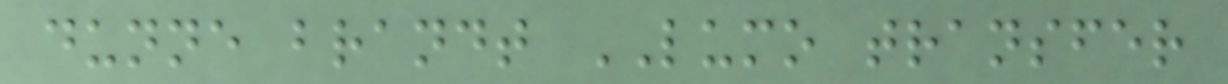dunne brandt LUMO transfer
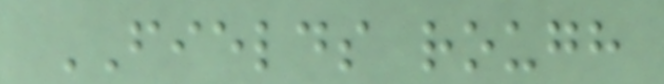FIELDS rough
